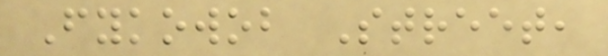Fykowob Street,
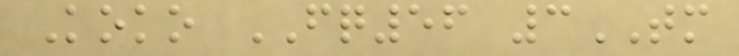Koko FQ56 3TM
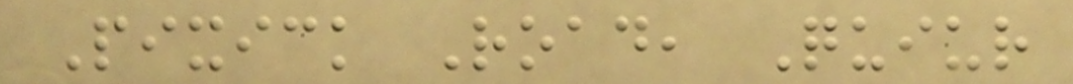Pixick Road, Quiur
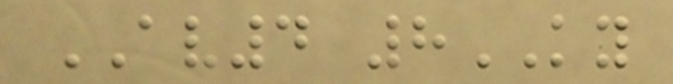AV4 8KY
